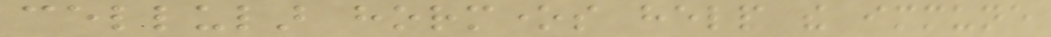cellular hormones help the immune
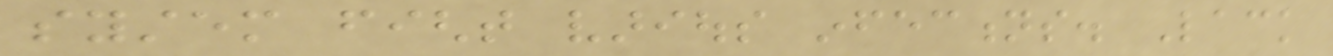system fight various infections. Lack
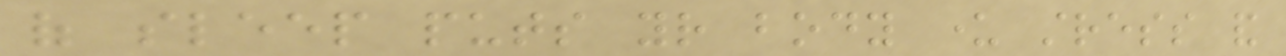of sleep puts your body under stress and
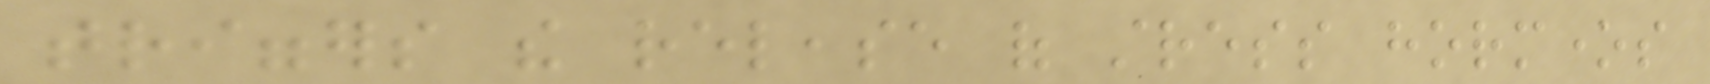triggers the release of stress hormones
